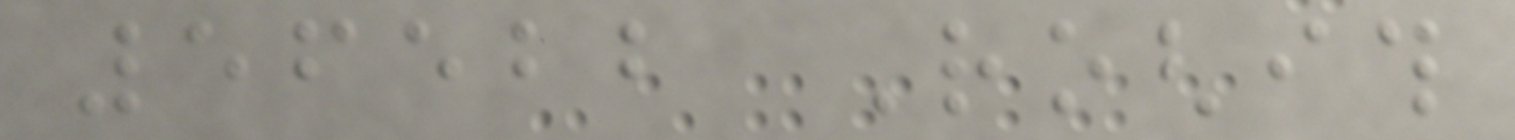56522 Roghith
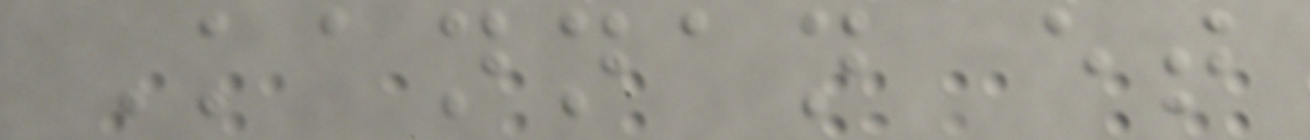Kannan et
